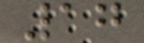17
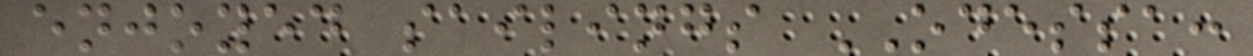enjoyed sailings ODESSA:
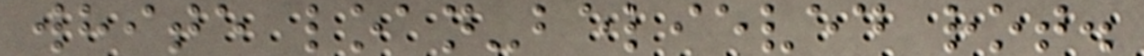white loan-believed rot.
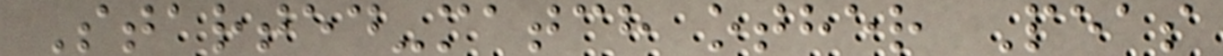Started-match other Peas
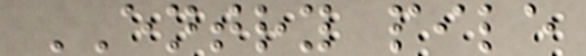ENTRY pile
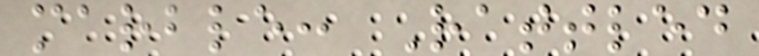marble: Rattled
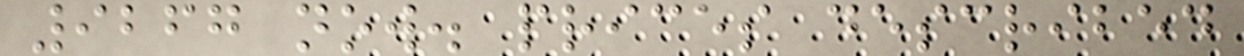9267 now. prices described
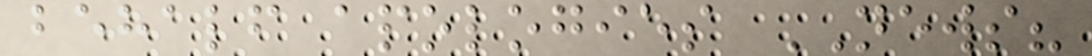behalf apologies NEWS?
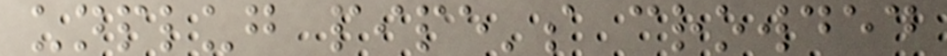unplug pipe's crowded
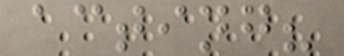acting?
